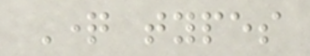Question types
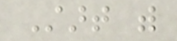Start with
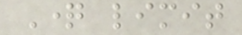Question limit
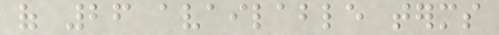of 26 available terms
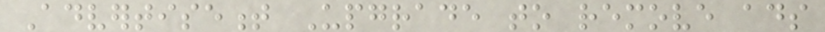Advertisement Upgrade to remove ads
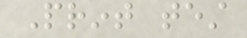Print test
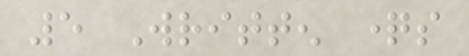5 Written questions
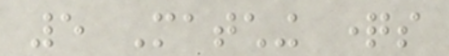5 Matching questions
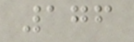176
